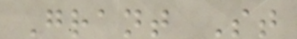Grant St
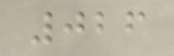026
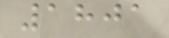1801
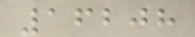16208
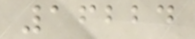16224
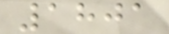1801
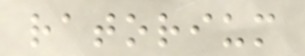ratorium
